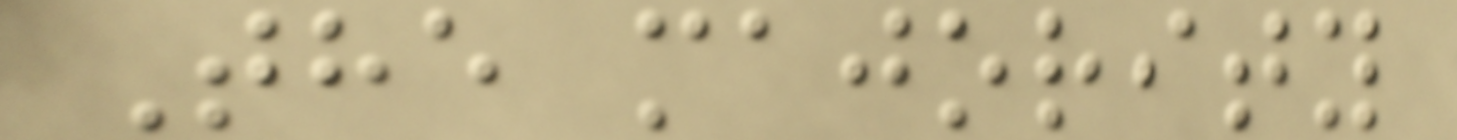The majority
